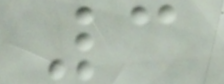3
